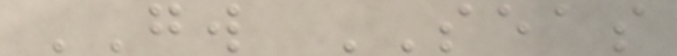GW SEAS
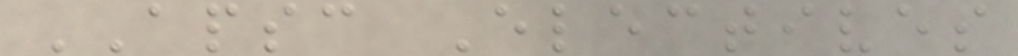APSC Electives
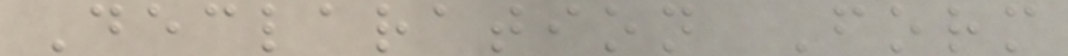Declaration Form
